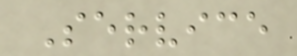Service
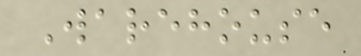Warehouse
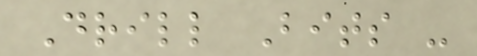Drill Bits -
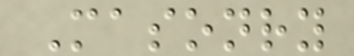Masonry
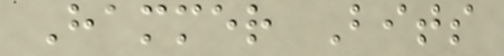Hammer Bits
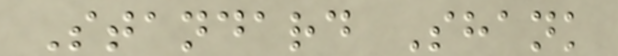Standard Shank
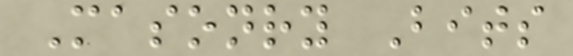Masonry Bits
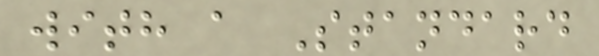with a Standard
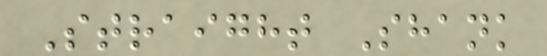Straight Shank
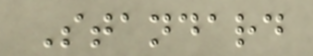Standard
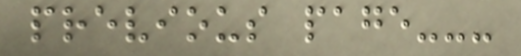previous page---
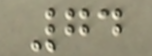74
